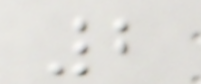2
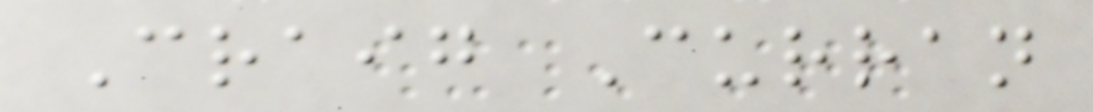Craig Curran
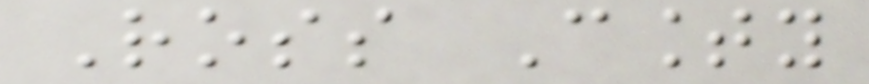Ross County
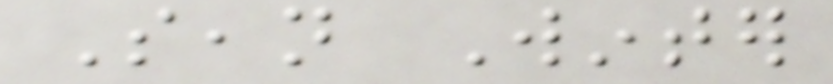Sean Winter
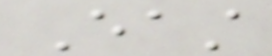East
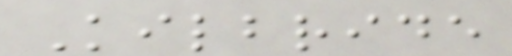Kilbride
